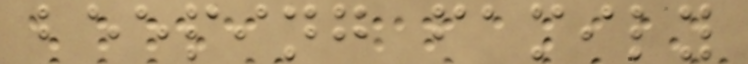beeping family
